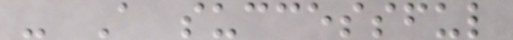- A successful
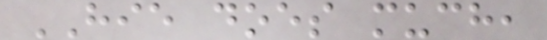HIE does much,
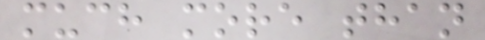much more than
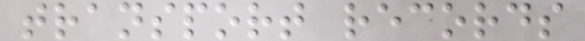transport records
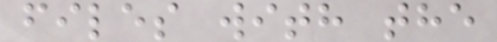files with the
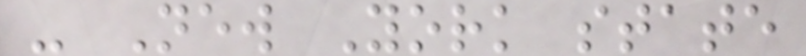- New York state
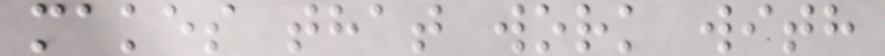makes that work with
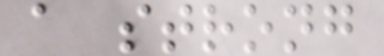a strong
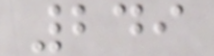249
